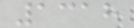1318
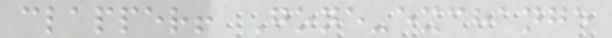clapper! Gone-exchange
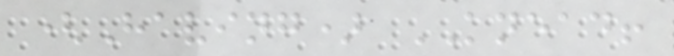(Having) KNEAD!
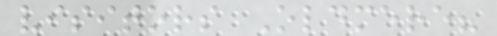visitors Oldmere?
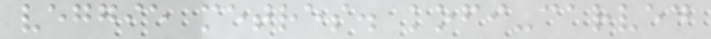veggie metres. kofi-carved
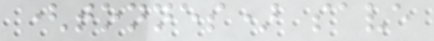(tonnes) save
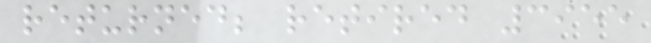returned; retired 3955
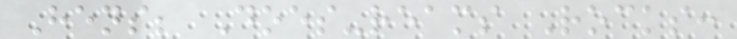Hens; Does-reams Rocks:
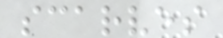scarves
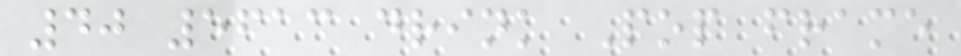40 5613 drink Pop frame
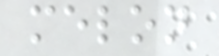melon
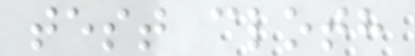test cloth
